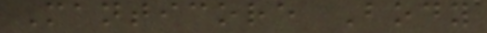Manticore Body
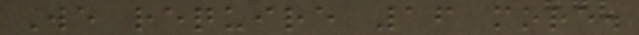We require 16 more.
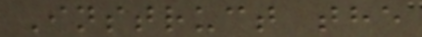Instruct the
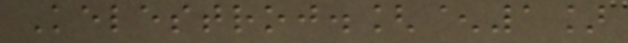Kelestroj.[^1]
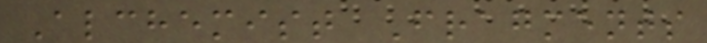Alchemist Fragments
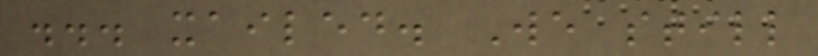... xailed. We still
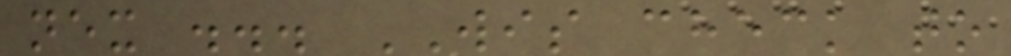nex ... WIS check to
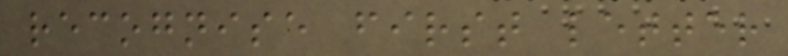recognise first letter
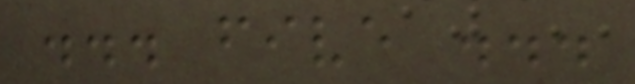... five ...
